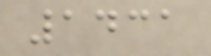1431
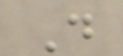D
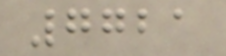7721
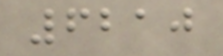6210
